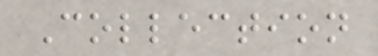Collection
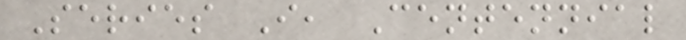Series I, Centennial
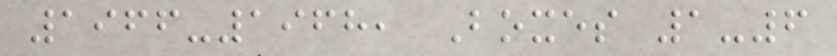1966-1968, Boxes 1-6
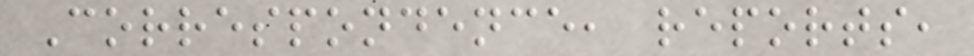Correspondence, reports,
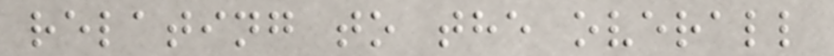relating to the overall
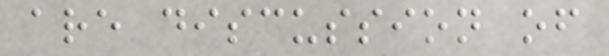are discussion of
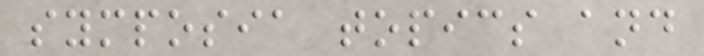symposia topics and
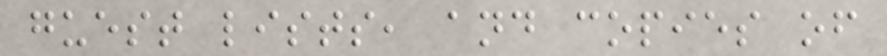guest lists, and copies of
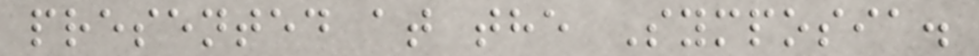presented at the Symposia.
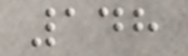148
